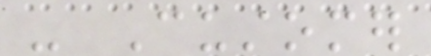- Customer
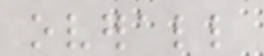overall
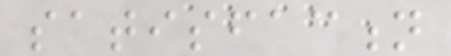satisfaction
